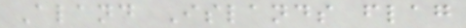Aland Islands flag
